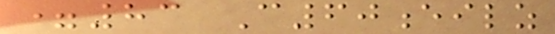=83 C60eilz
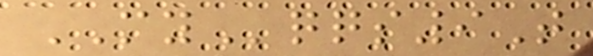MYqqs9T
